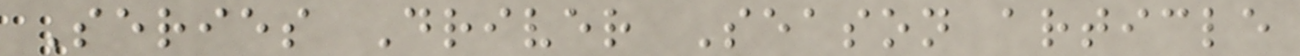Series Driver Season article
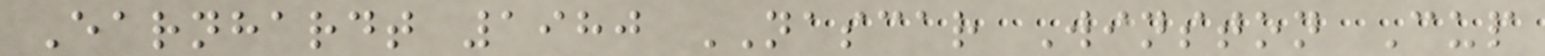Earnhardt 1980 NASCAR Winston Cup
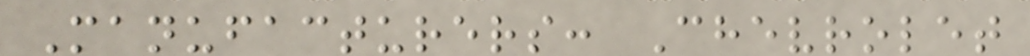Manufacturers: Chevrolet
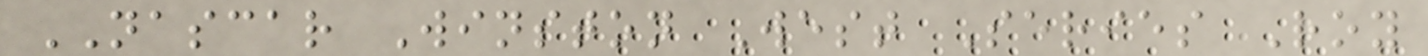NASCAR Winston West Series Roy
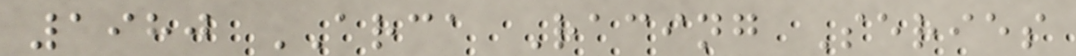1980 ARCA Racing Series
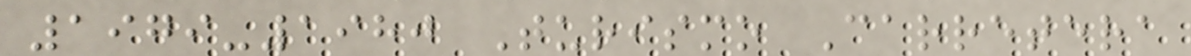1979-1980 Turismo Carretera
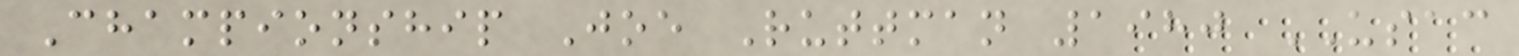Championship Joe Ruttman 1980 USAC
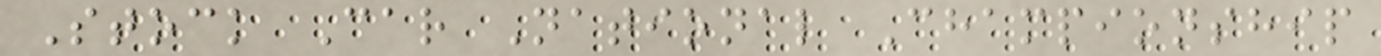Stock Car National Championship
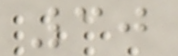30
